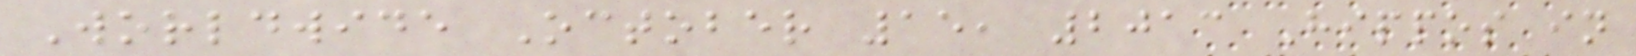Worldwide October 15, 2013 Hippos in
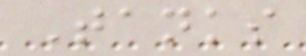Tanks
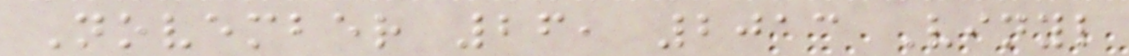November 26, 2013 Vinyl
